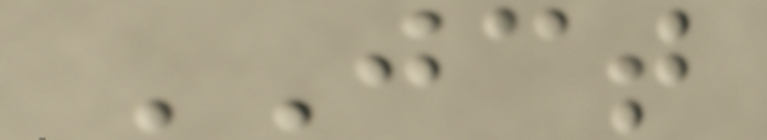JCT
